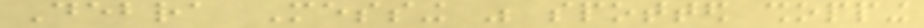Debra Messing was spotted shopping
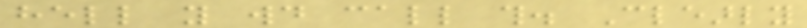hell you would call this. Clearly
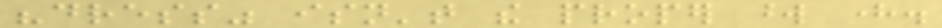"dress" isn't the proper word here.
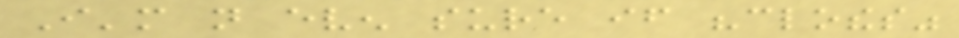I'm not even sure if "clothes"
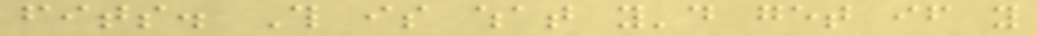fits. This is what you'd get if you
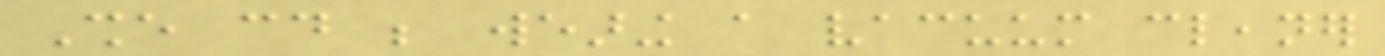She could be wearing a vacuum cleaner
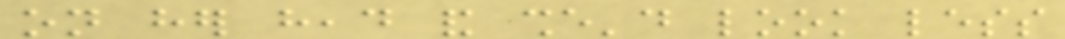on her head and she'd look less
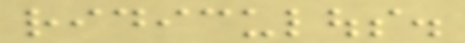ridiculous.
